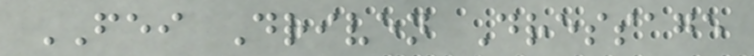FEI Driven Dressage
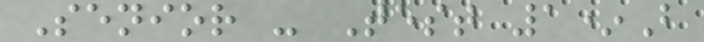Senior - Test 1*B
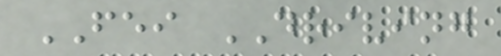FEI DRIVING
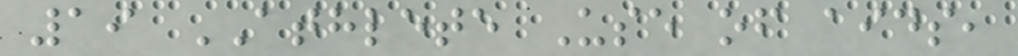19 ATHLETE Use of aids,
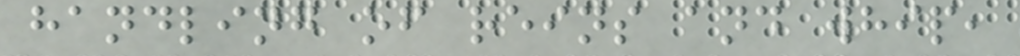handling of reins and whip,
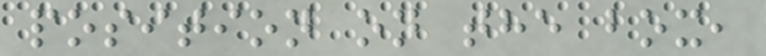position on the box,
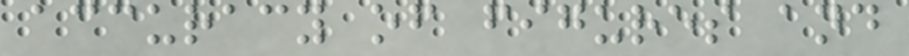accuracy of figures and
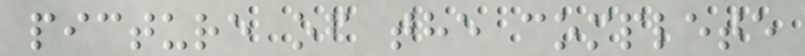picture of the complete
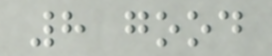8 good
